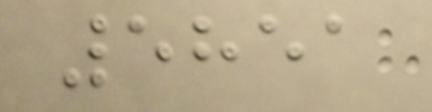5851
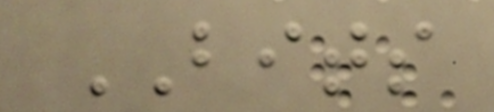BITS
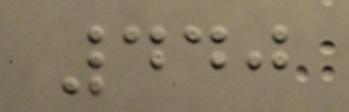440
